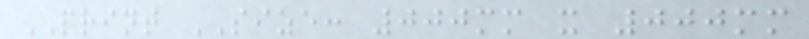PRINT SIZE: 000mm x 000mm
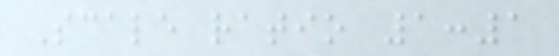Scale ratio 1:1
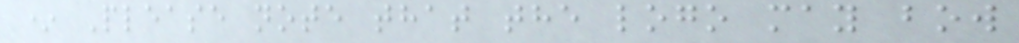* Please note that the logo may bow
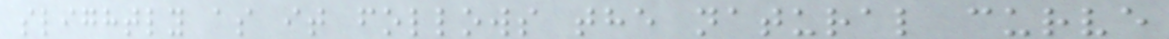slightly as it follows the natural curve
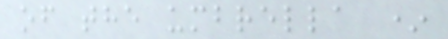of the umbrella *
